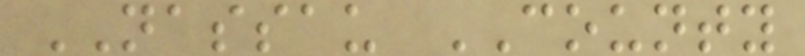NASSAU COUNTY
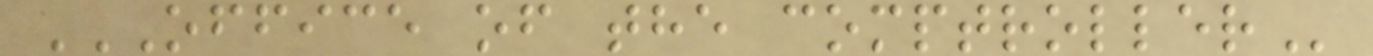OFFICE OF THE COMPTROLLER
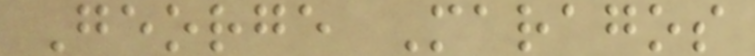George Maragos
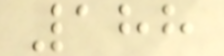188
